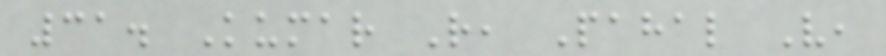31. Kumar R, Pahal V,
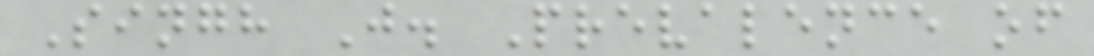Singh J. Prevalence of
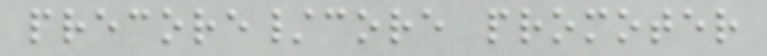precore/core promoter
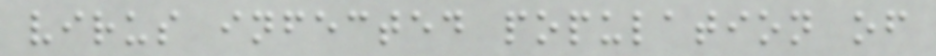virus infected population of
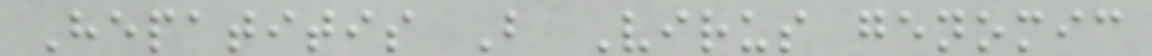Hepatitis B Virus genomic
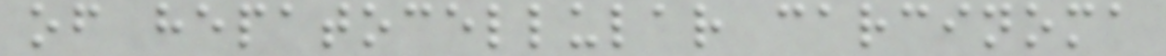of hepatocellular carcinoma
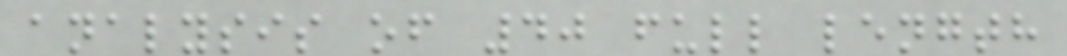analysis of 40 full length
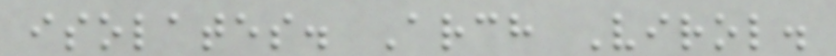isolates. Arch Virol.
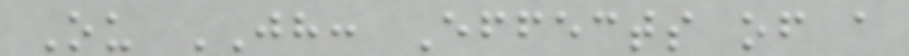Ou JH: Effects of a
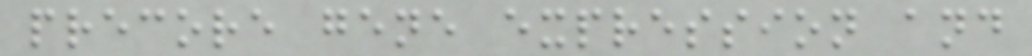precore gene expression and
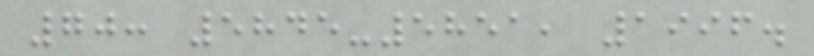70: 5845-5851, 1996.
